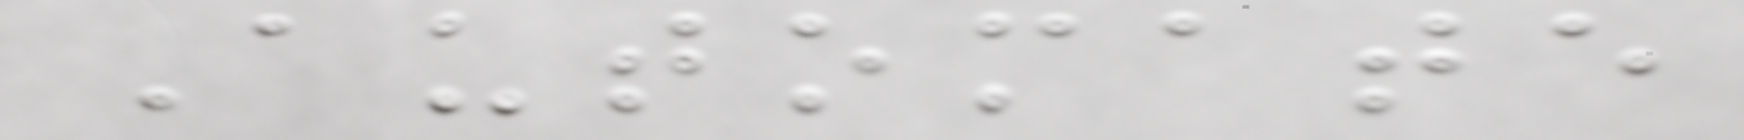Automate
